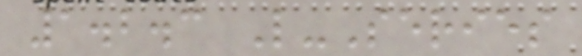1.2.3 L-Series
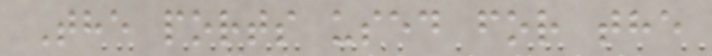The ports used for the
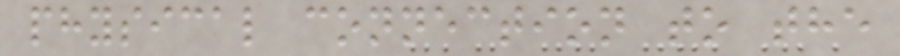physical connection to the
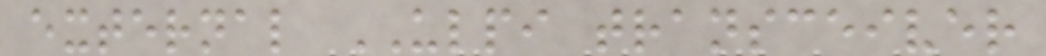external ULPI transceiver
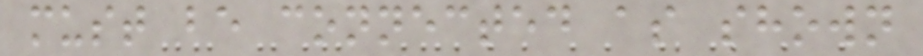must be connected as shown
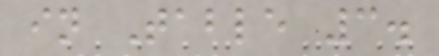in Table 3.
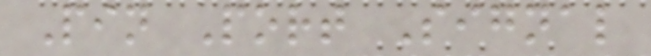Pin Port Signal
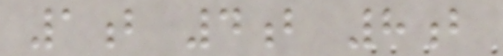1b 4b 8b
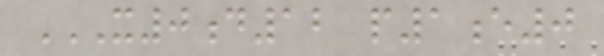X0D12 P1E0
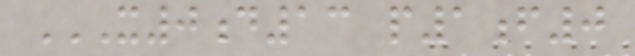X0D13 P1F0
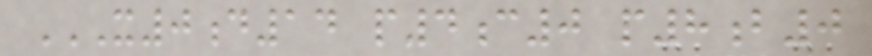X0D14 P4C0 P8B0
